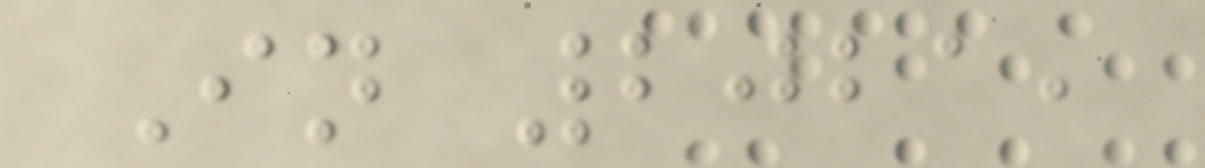In 2021,
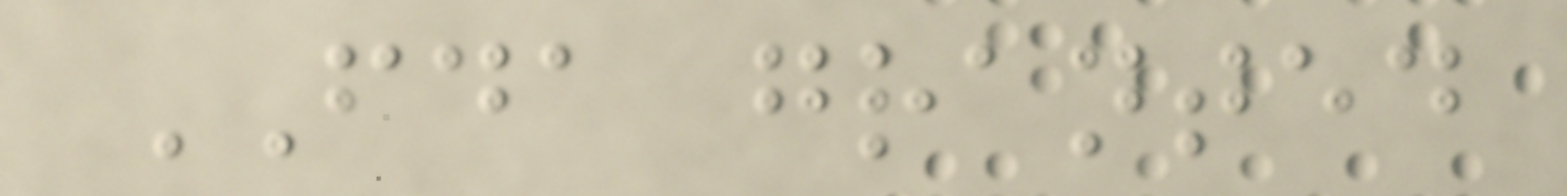FDA granted
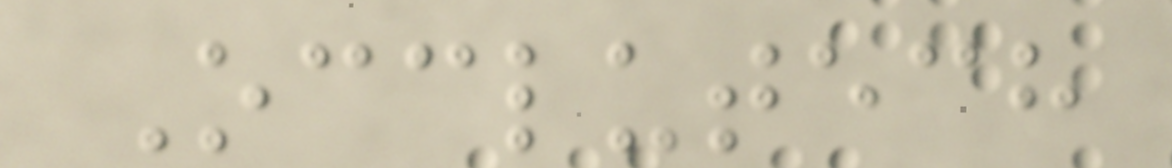Occlutech
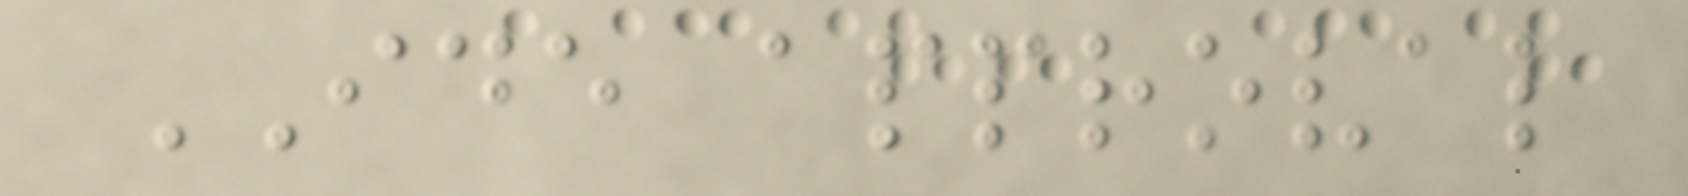IDE approval
